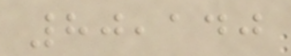80,140
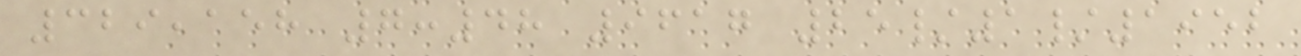329,158 7:48 9617 25/1/1952
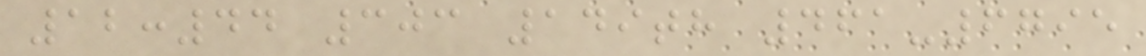12:44 303 149th 461-6795
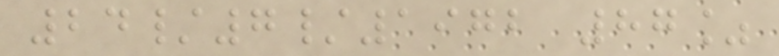24/7/1972 87%
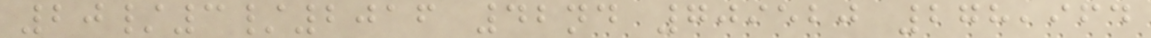20/3/2016 42nd 709520 278,964
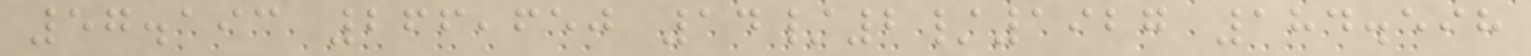57.193 266,650 14/2/1927 184.598
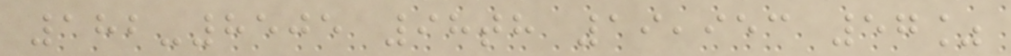182-8505 98th 19,953 57%
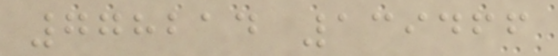778214 139466
